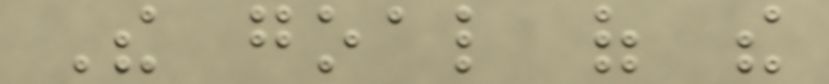The goal of the
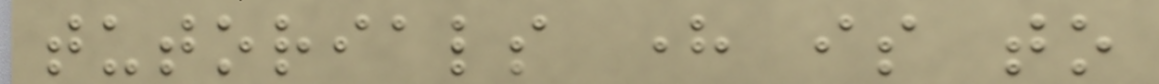tutorials here is to
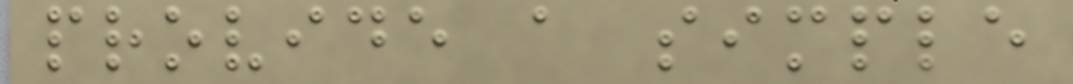provide a simple
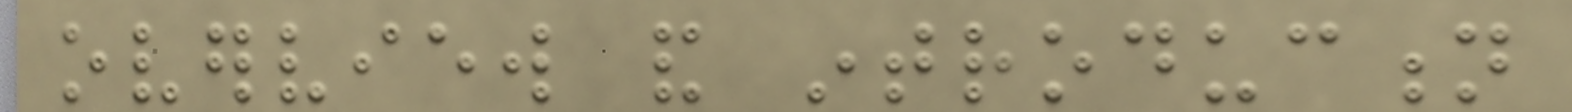overview and introduction
